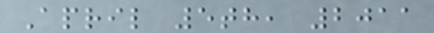April 5th, 2011
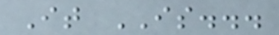It IS...
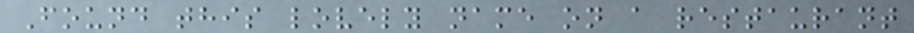Found this lovely name on a restaurant
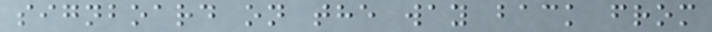signboard on the way back from
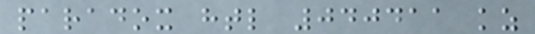paradox htl 040411 kz
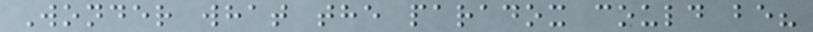Wonder what the paradox could be?
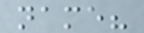name?
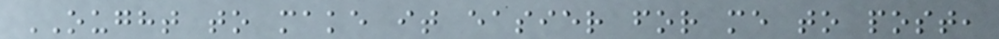OUGHT to make it easier for me to post,
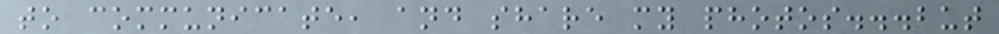to communicate, and share my photos...but
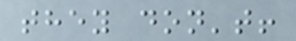they don't!
